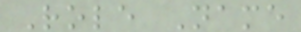Role Name
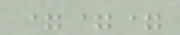===
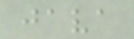java
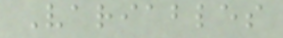Variables
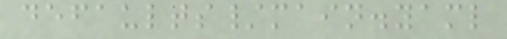defaults/main.yaml
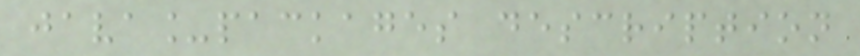java_packages description
